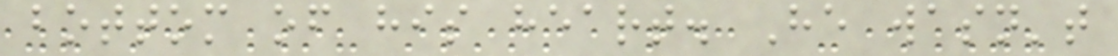bottom of his heart. He wasn't
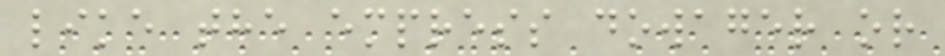like the empress dowager or
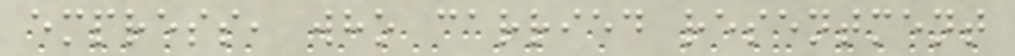empress, who carried resentment
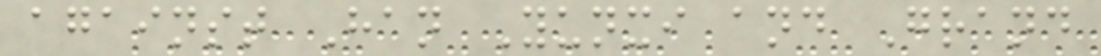against Han Yunxi and Grand
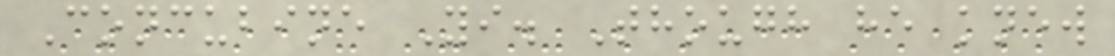Concubine Yi. Though he knew
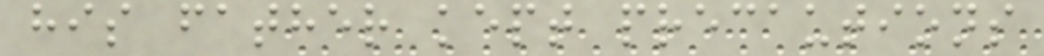his father kept precautions
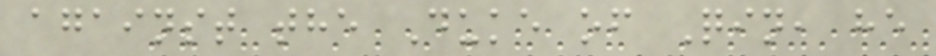against the Duke of Qin, he
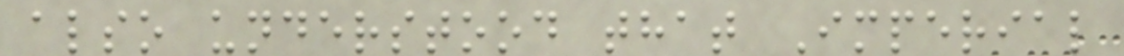also understood that Imperial
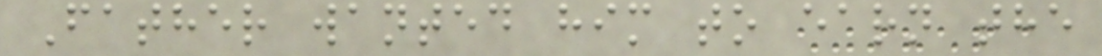Father wanted him to earn the
